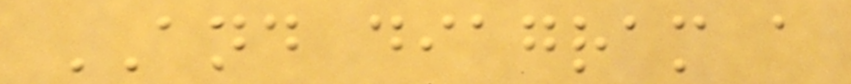AND diagram a
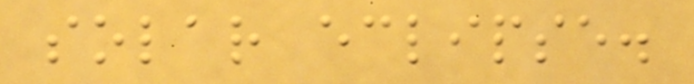solar eclipse.
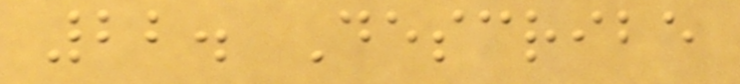22. Describe
